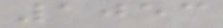1053
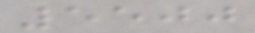5500
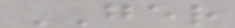GER
